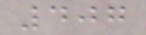407
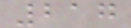217
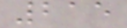215
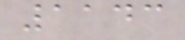1143
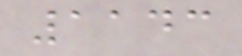1143
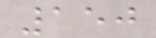150
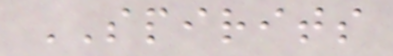SPIRITS
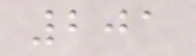201
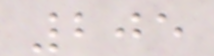205
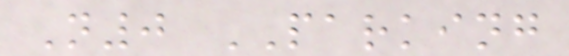N0 PARKING
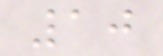10
